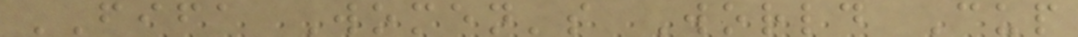FIFA Women's World Cup
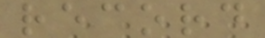record
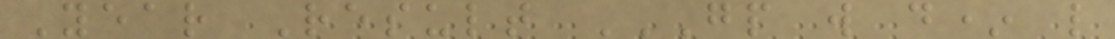Year Result GP W D* L
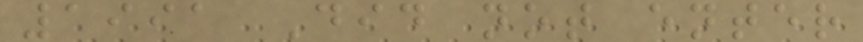1991 Did not enter
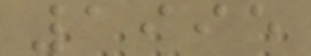1995
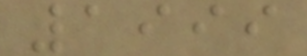1999
